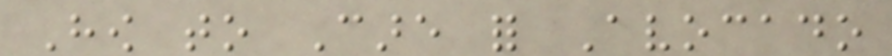How to Care for Avocado
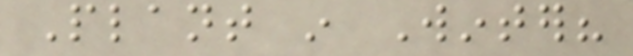Plant in Winter?
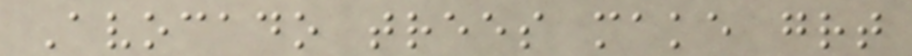Avocado trees make great
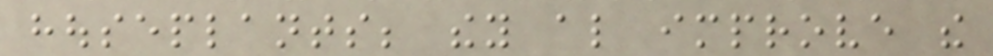houseplants; they also improve the
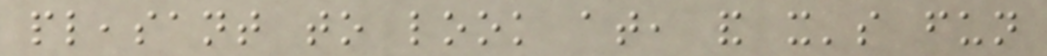pleasant to look at, and it's fun
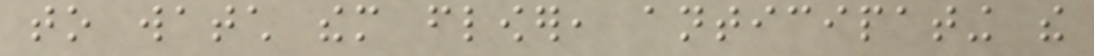to watch them flower, anticipating the
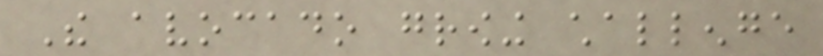The avocado growing challenge
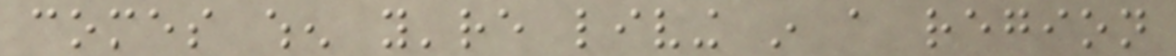comes when you're living in a region
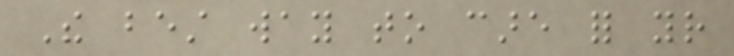The best way to care for your
